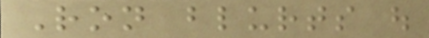Ron blurts out
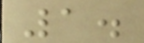1.
